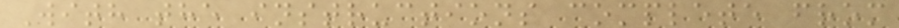With the instructions complete from
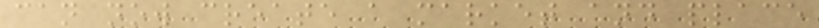can now create a market and place
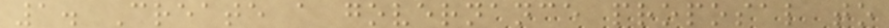1. Create a governance proposal to
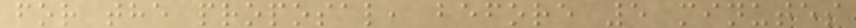for the proposal, before 5 minutes
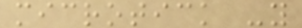microtick -y
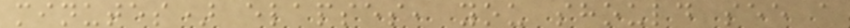minutes) elapses, you should see a
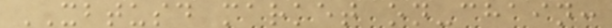XBTUSD market on-chain:
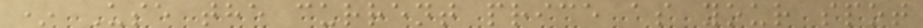* Use the current price as your spot
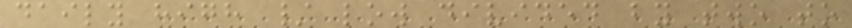daily high / low divided by two to
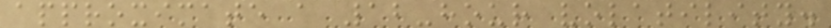approximate a 12-hour volatility.
